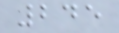245
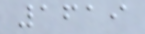1619
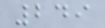249
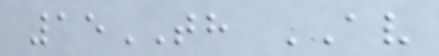15TH AV
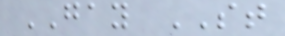GAY ST
